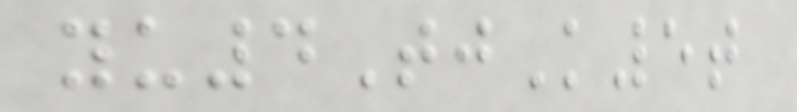yu4TjK5t
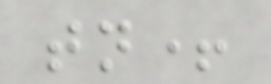tn+
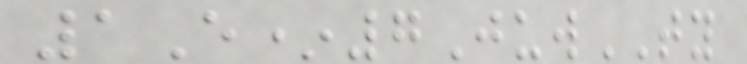1E*7JuwTY
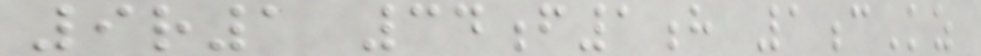9r1 34f1h 1cKz
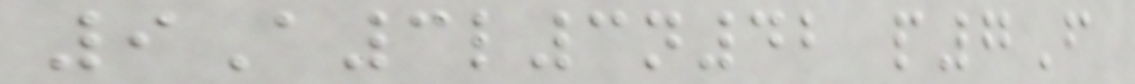9A3l3n42 p7F
